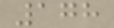178
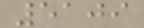5109
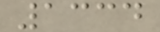1334
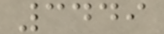3449
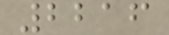2216
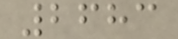2683
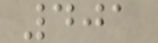401
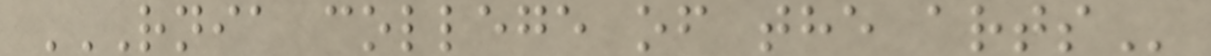RNIA COLLEGE OF THE ARTS
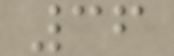36
